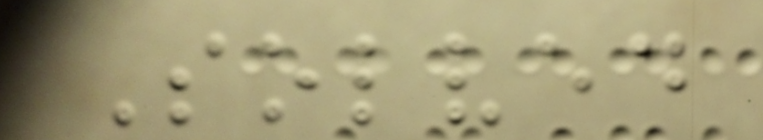Solved
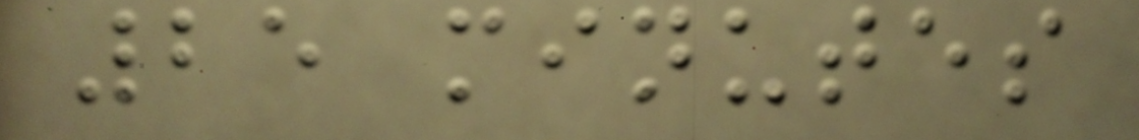25 minutes
